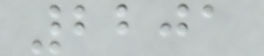2201
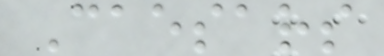Caesars
